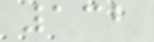132
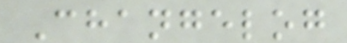Changelog
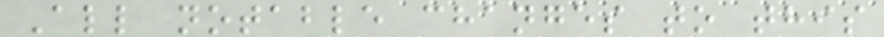All notable changes to this
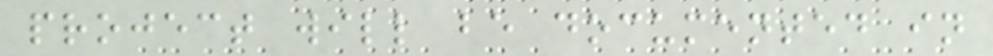project will be documented in
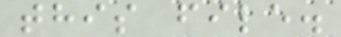this file.
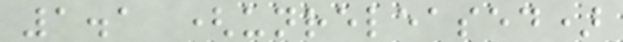1.1 (unreleased)
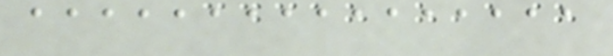aaaaaaaaaaaaaaaa
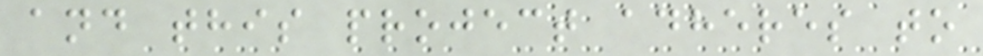and this project adheres to
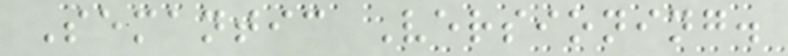Semantic Versioning.
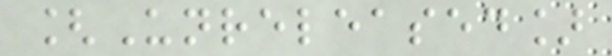[Unreleased]
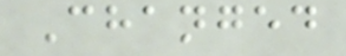Changed
